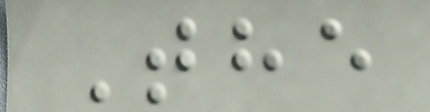The
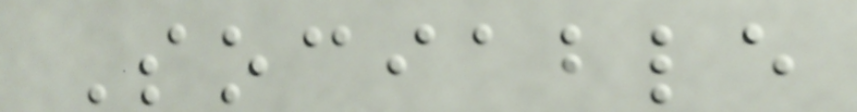Sociable
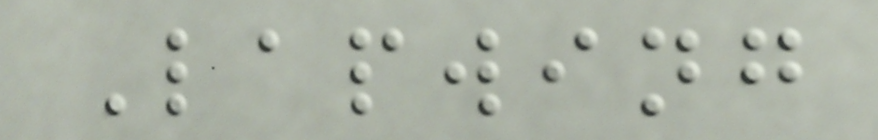Lapwing
